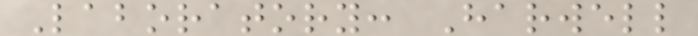Laboratory: Harwell
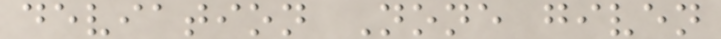deviation None given
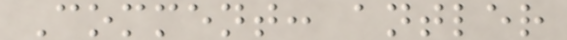Comment: antler
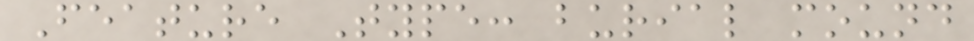Feature Type: burial mound
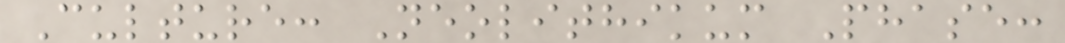Culture: Neolithikum Phase:
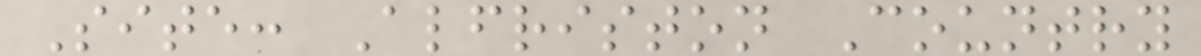Site: Alfriston Country
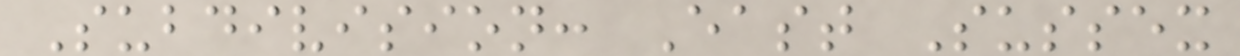Subdivision: East Sussex
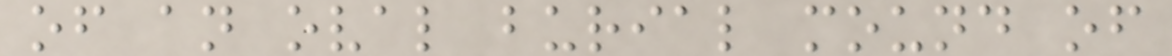of an oval burial mound of
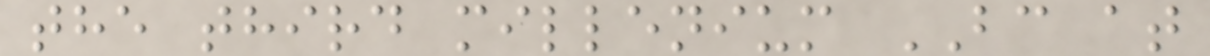the third millenium BC at
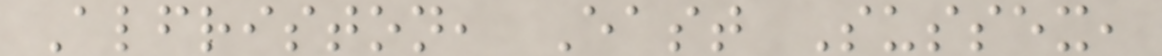Alfriston, East Sussex,
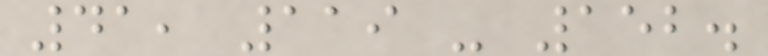41, 119 - 152.
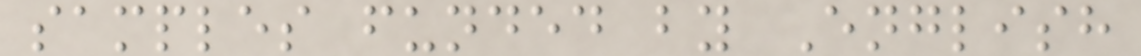samples funded by English
